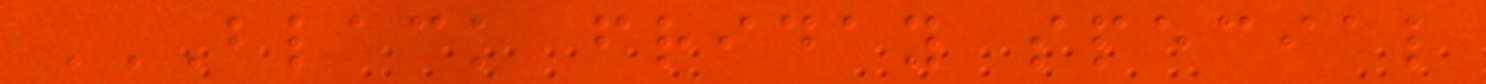BLACK FRIDAY SPECIAL
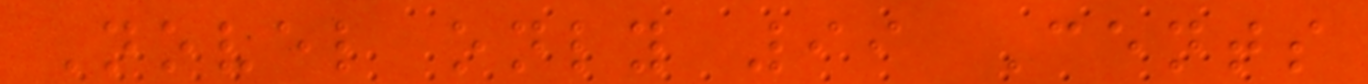Novel only 99 Cents
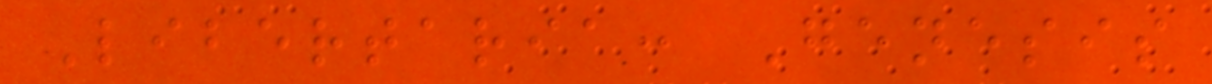Libertaria: Genesis
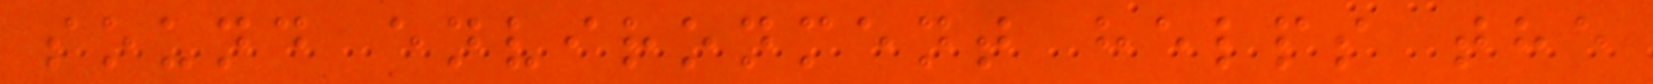sound environment helps the
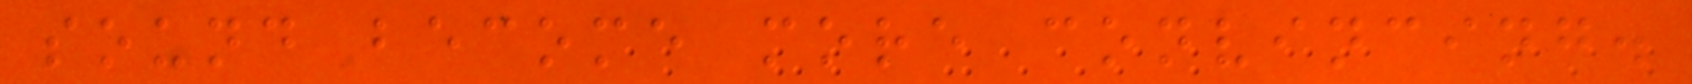sound become more convincing.
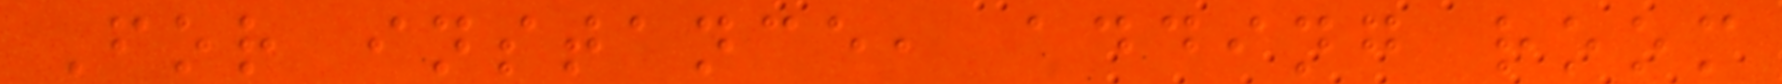For instance, adding room
